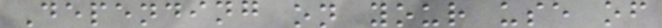Depending on your use of
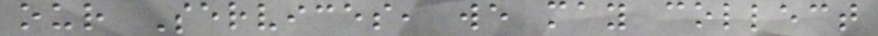our Services, we may collect
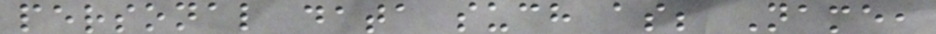personal data such as; Name,
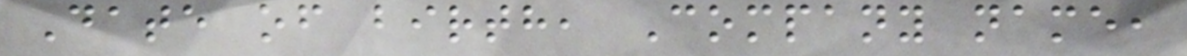Date of birth, Company name,
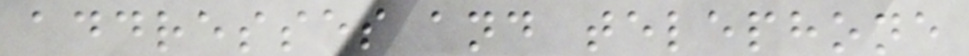addresses and telephone
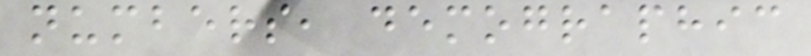numbers, demographic
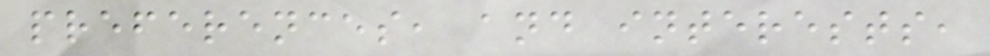preferences, and interests,
